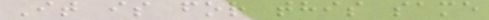It is for this same
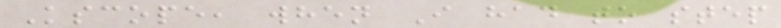Kscope, when I had to step
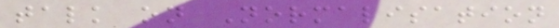talk on Normalisation
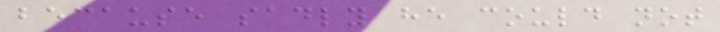because sadly he could not
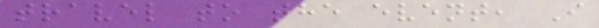travel to the event, I
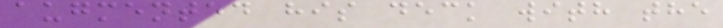augmented his deck with the
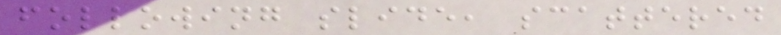following slide, scattered
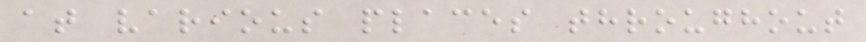at various places throughout
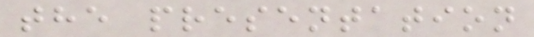the presentation
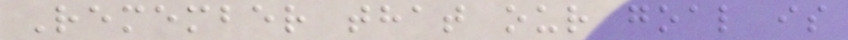Remember that our goal is
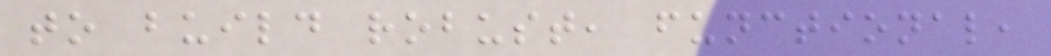to build robust, functional,
